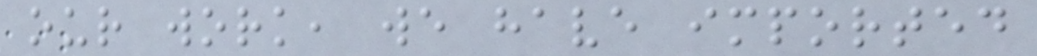our work, we have imported
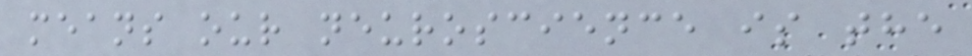means our neuroscience is the
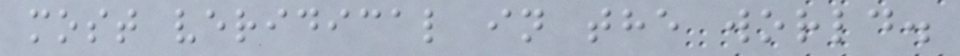most veridical in the world.
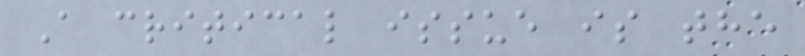A critical issue is the
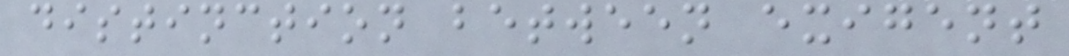distinction between exigent
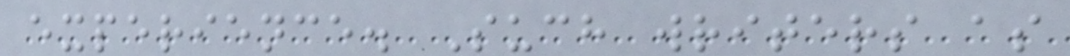experience. Such writers as
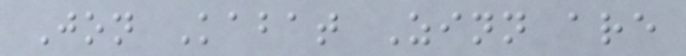Jon Kabat Zinn are
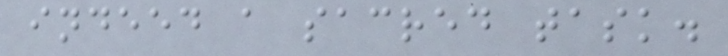indeed a sacred task.
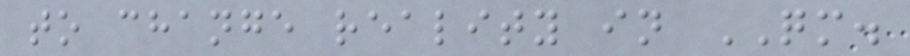to change reality in QM.
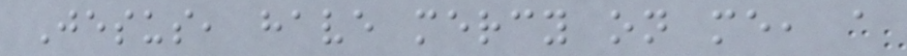Jesus, have mercy on me, a
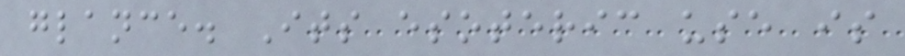glance. Its esoteric use is
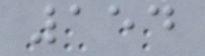154
